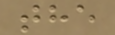the
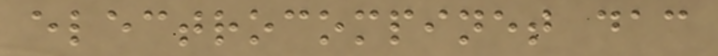electrocompinet dac
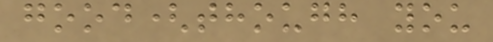good(though you
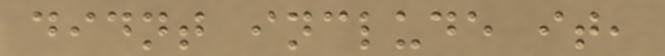didnt include it,
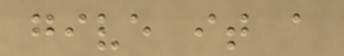give it a
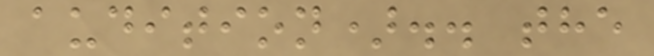audition).. the
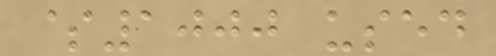$1000 used
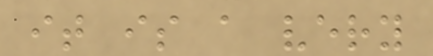it is a very
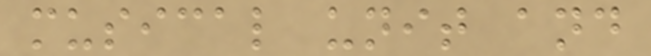musical unit and
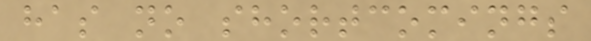has no shortcomings
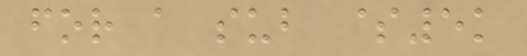for a sub $5k
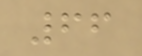66
